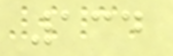134
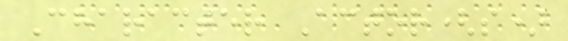Character Actor(s)
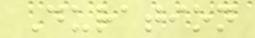Duration
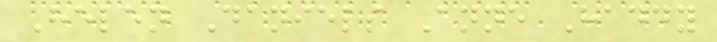Helen Daniels Anne Haddy
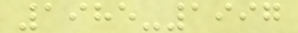1985-1997
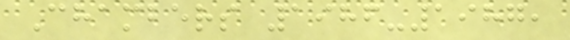Chambers 1986-1987,
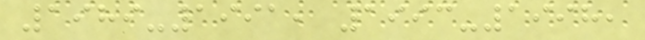1989-1991, 1993-1998,
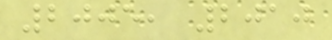2005, 2010
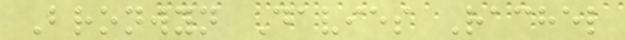Bronwyn Davies Rachel
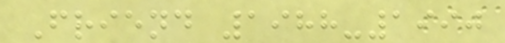Friend 1988-1990
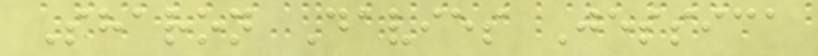Sharon Davies Jessica
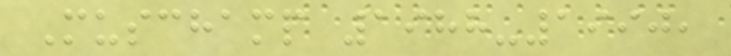Muschamp 1988-1990,
